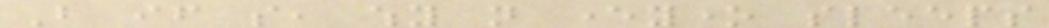But if so, why not everyone sleeps
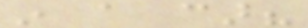in a car?
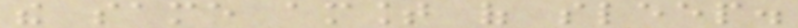the same amount of sleep.
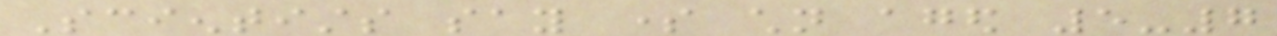Scientists say some children aged 5-7
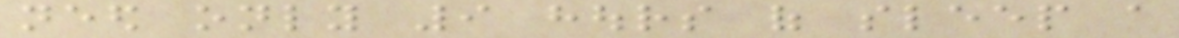need only 9 hours of sleep a
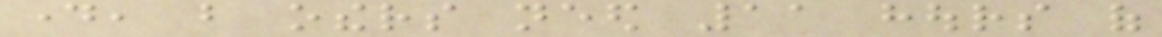day, but others need 11 hours of
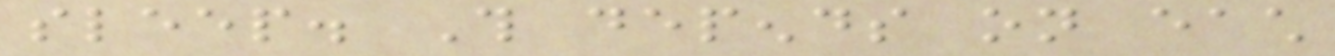sleep. This depends on each
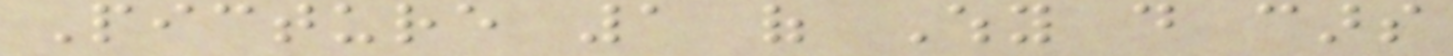Picture 1 of Why do cars
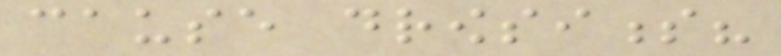cause drowsiness?
